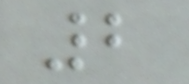2
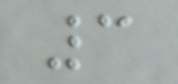3
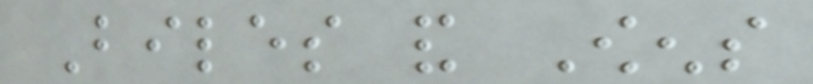Biles and Owens
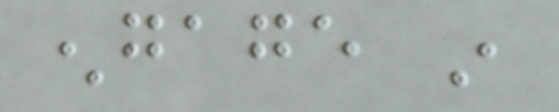engage in
